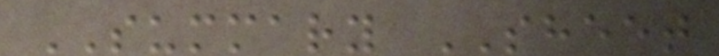SUMMARY SHEET
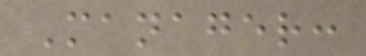Manager:
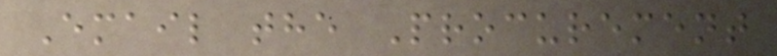Email the Procurement
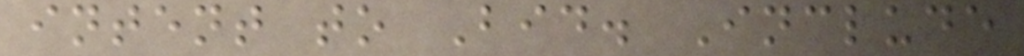intent to Bid. Include
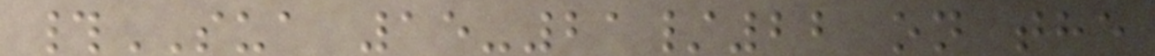#SUA 15-21/22 on the
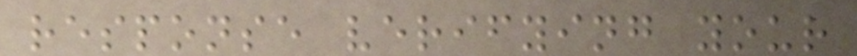response verifying your
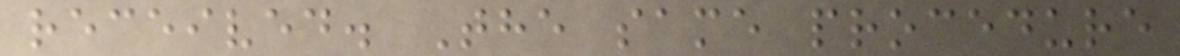received. The same procedure
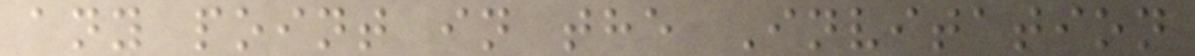any point in the Invitation
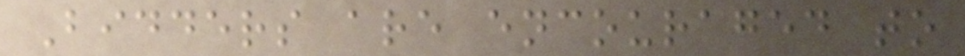Bidders are encouraged to
